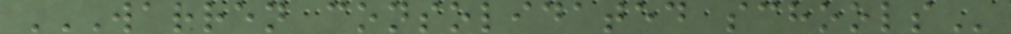WARREN CONSOLIDATED SCHOOLS
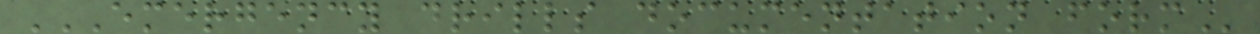EMERGENCY DRILLS DOCUMENTATION FORM
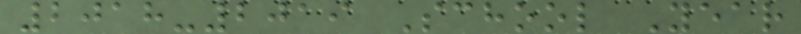2018-2019 School Year
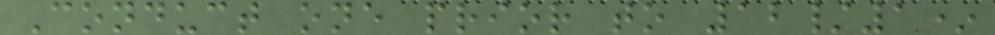Conduct one prior to 12/1*
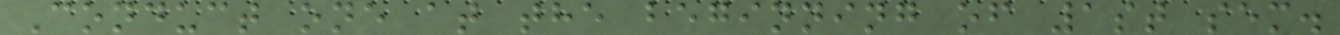Conduct one at the beginning of 1st sem.
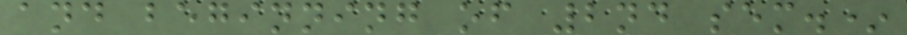and beginning of 2nd sem.*
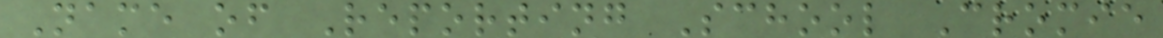Name of Reporting School Cromie
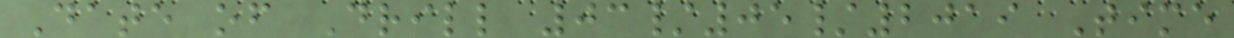Date of Drill 03/05/2019 Time
